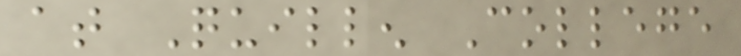at Quillen College
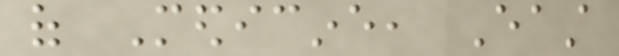of Medicine, East
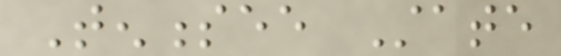Tennessee State
